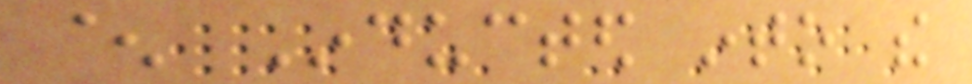^ Inducted into the
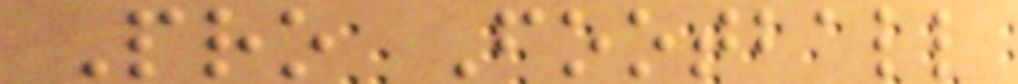Pro Football
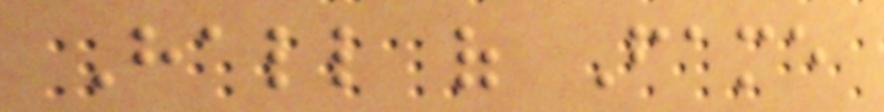Hall of Fame
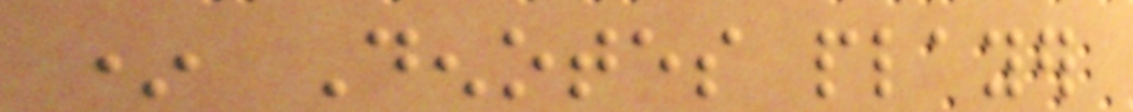* Denotes player
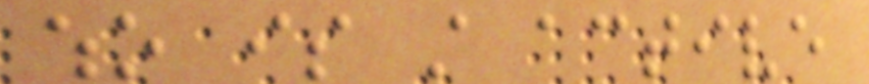who is still active
